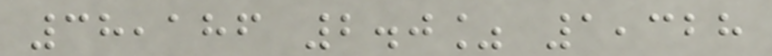38,186 2.0% 1,328
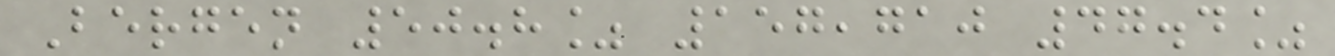Bergen 50.8% 157,710 47.4%
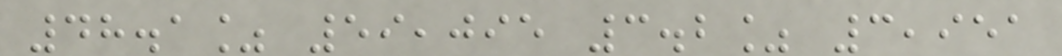48.1% 59,095 3.2% 3,951
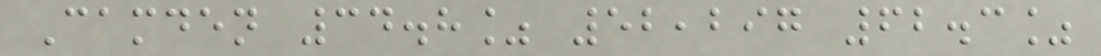Camden 34.8% 52,297 62.3%
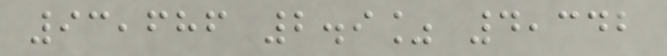93,686 2.9% 4,342
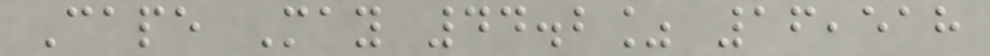Cape May 44.2% 16,518
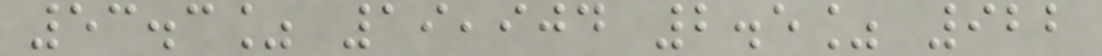53.3% 19,904 2.5% 922
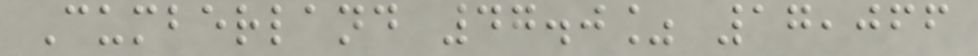Cumberland 47.0% 17,066
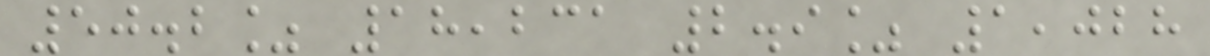50.2% 18,231 2.9% 1,028
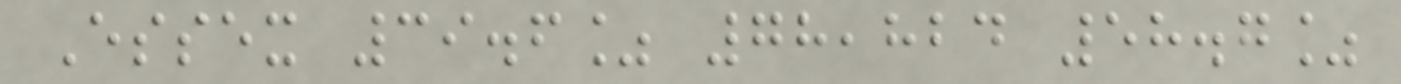Essex 39.6% 78,824 58.7%
